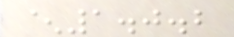^1.0.2
